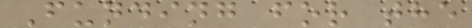Funding for the
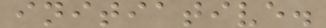initiative.
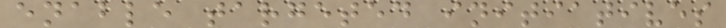enable targeted initiatives
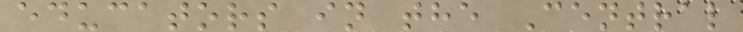educators in the Central
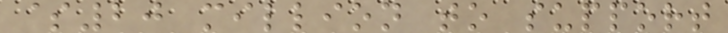$20 million to support
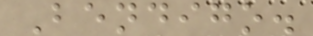Bendigo.
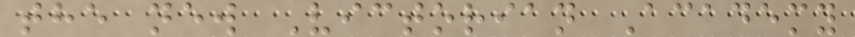the new Victorian Academy
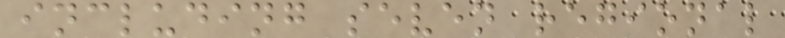including seven regional
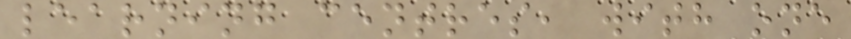learning centres, with one
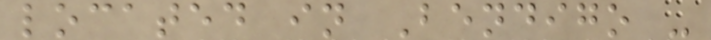located in Bendigo -
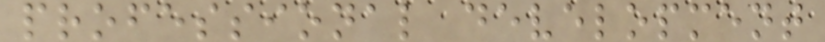professional development
